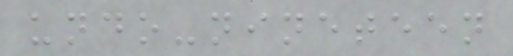undo-nineteen
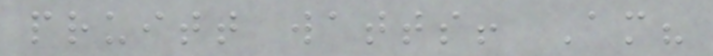pruitt watts! Am?
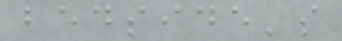bedside's
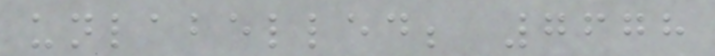unlabelled; 7678
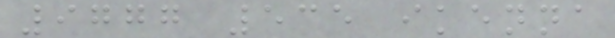9777 535 ikenna
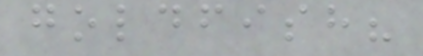goldfish?
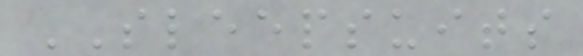SLEEPSUITS
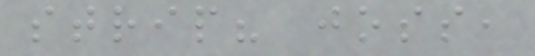strip? joss,
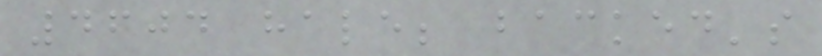4604 hale; backed's
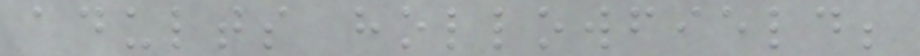adults hollowfield;
